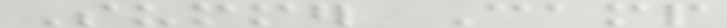Summer Camp
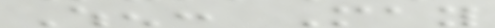When: May
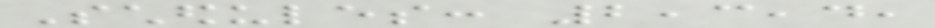Schedules: 2,3,4,
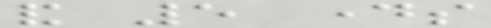and 5 days
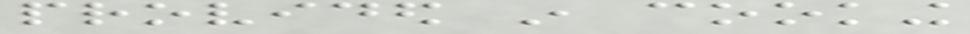provided in cooking
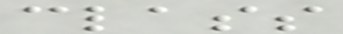class
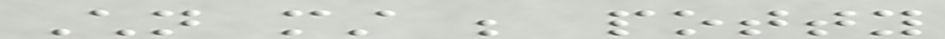Children must be potty
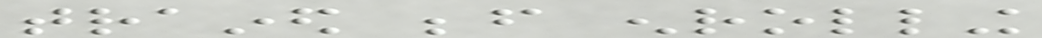trained before enrolling
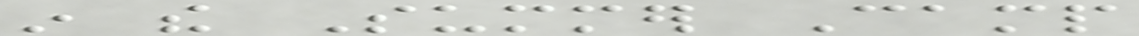in the Summer Camp
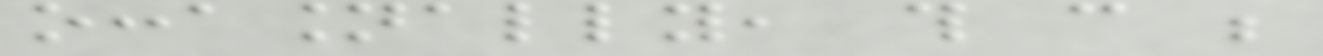occasionally, this can be
